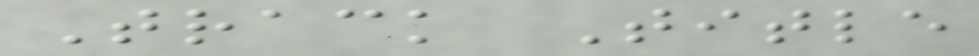Track Title
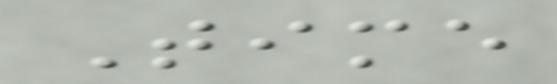Time
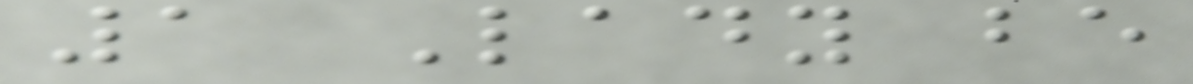1 Lady be
